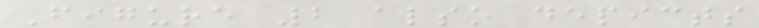Figure 2 also depicts
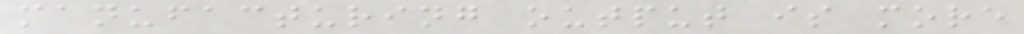manufacturing output is more
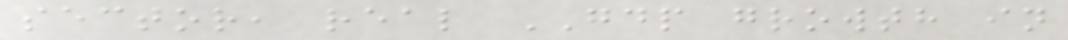sector, real GDP growth in
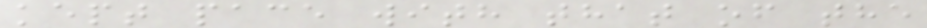kept pace with that of the
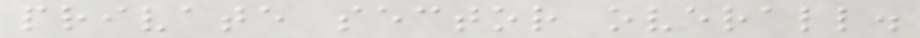private sector overall.
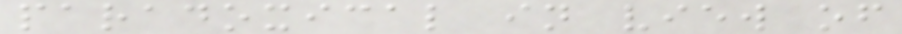paradoxical in view of
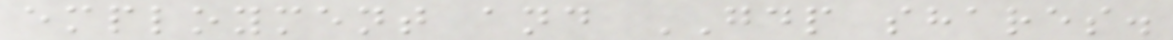employment and GDP shares.
